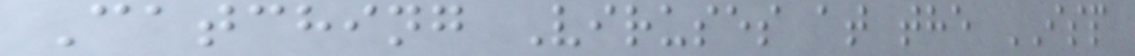Catching Viruses at the ISP
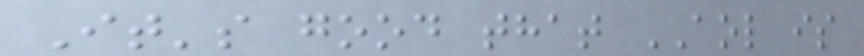It's good that AOL is
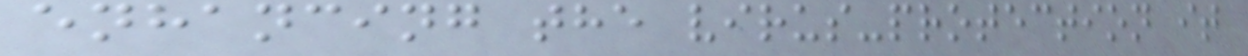enhancing the virus-protection it
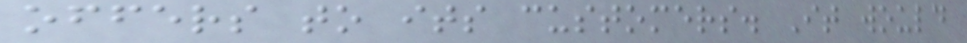offers to its customers. It would
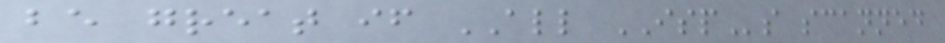be great if ALL ISPs scanned
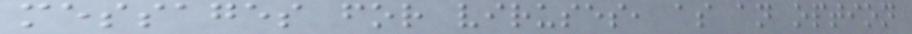messages for viruses, as an option
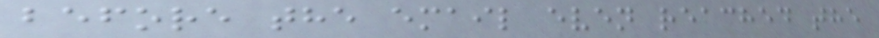before the email even reached the
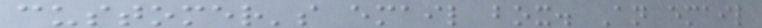customer's email box. An email
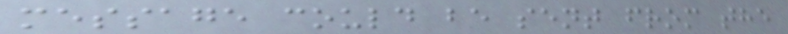message could be sent from the
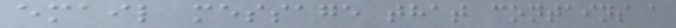email message that contains a
